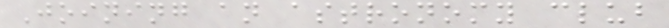Joining an astronomy club
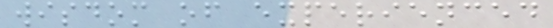wisdom of experienced
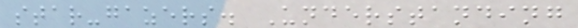star-gazers. Understanding
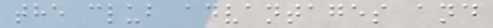the club advantages and
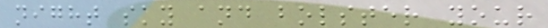night sky and bolster your
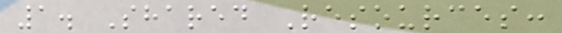1. Shared Resources:
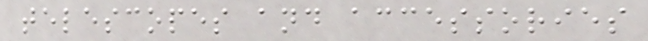telescopes and accessories
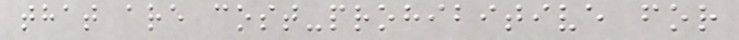that are cost-prohibitive for
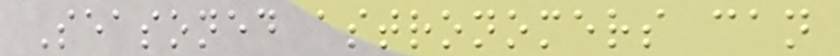Seasoned astronomers can
